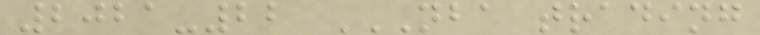2021-22 NBA TRADING
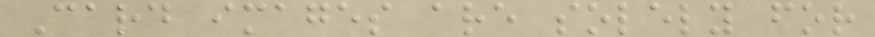Card images are solely for
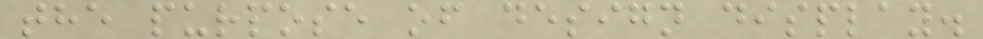the purpose of design display.
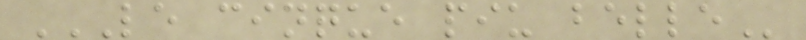LE CINQUE PIU BELLE
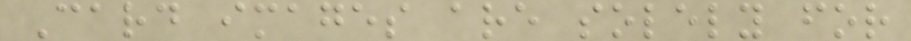Card images are solely for
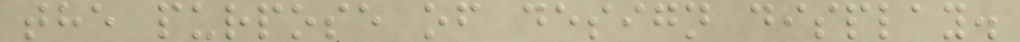the purpose of design display.
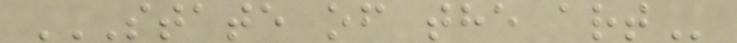STATE OF THE ART
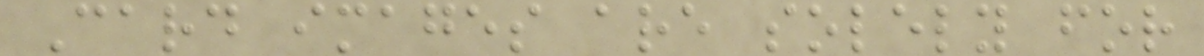Card images are solely for
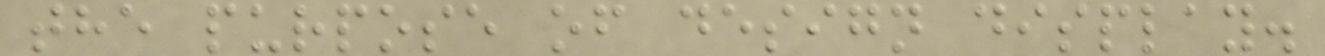the purpose of design display.
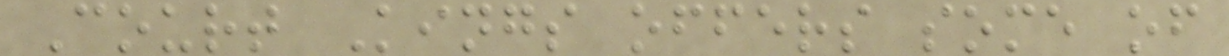Court Kings offers some of
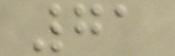71
